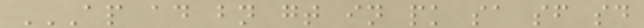AP AD BN GT IN PK SA SF SD
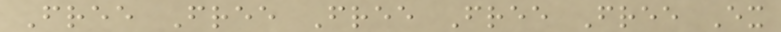Free Free Free Free Free Ex
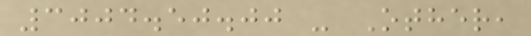3004.50.00 - Other,
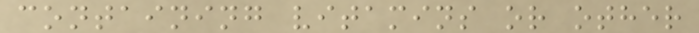containing vitamins or other
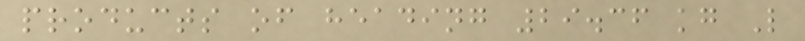products of heading 29.36 kg L
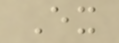Ex
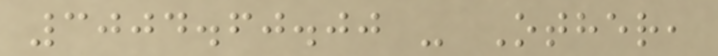3004.60.00 - Other,
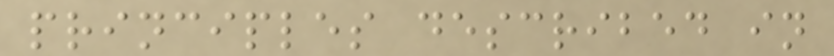principles described in
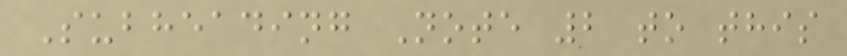Subheading Note 2 to this
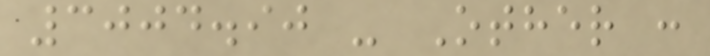3004.90 - Other :
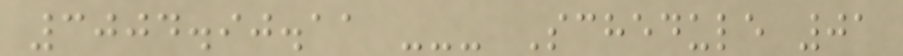3004.90.11 --- Schedule 01
